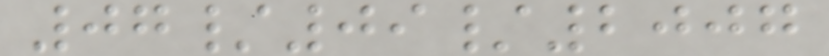07/09/2007
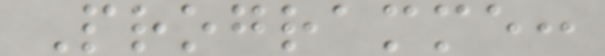Programme:
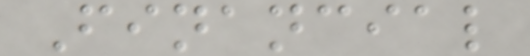Financial
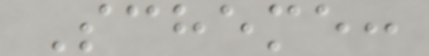Scheme:
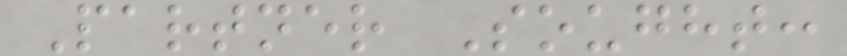Partner Sought:
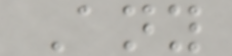Any
